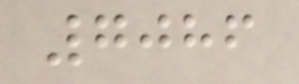7086
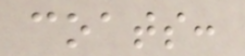coats:
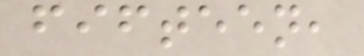fifteen,
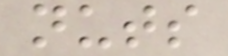nuts
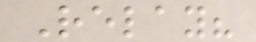Relay?
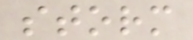storm
